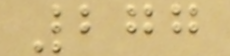277
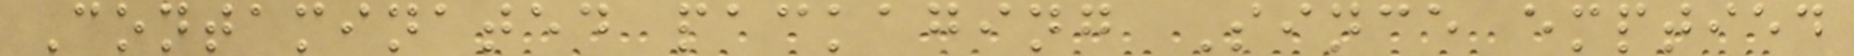Contaminated packaging Since emptied
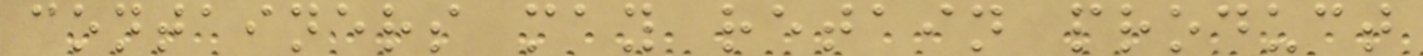containers may retain product
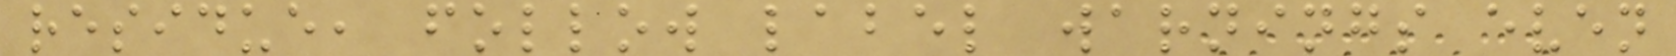residue, follow label warnings even
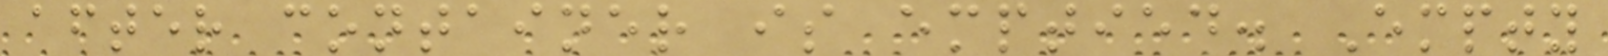after container is emptied. Empty
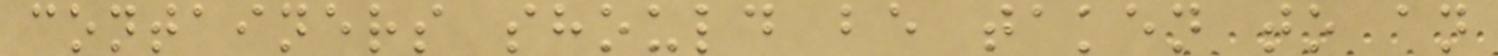containers should be taken to an
